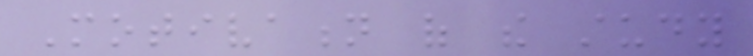Motivation of the study
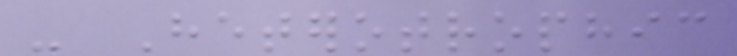- Heterotrophic
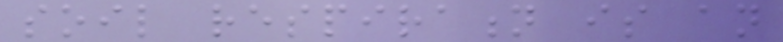soil respiration is an
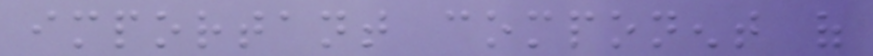important component of
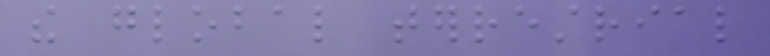the global terrestrial
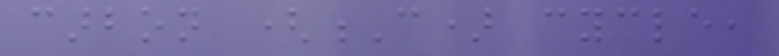carbon (C) cycle,
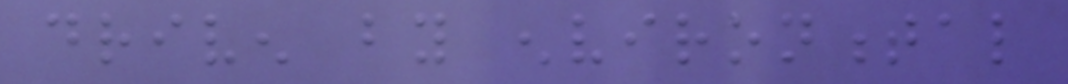driven by environmental
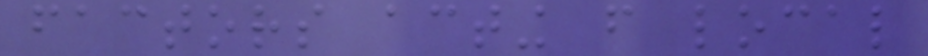factors acting from local
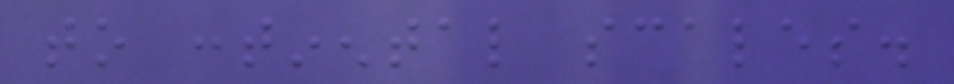to continental scales.
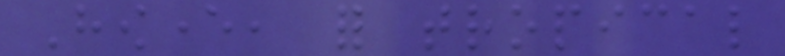However, for tropical
